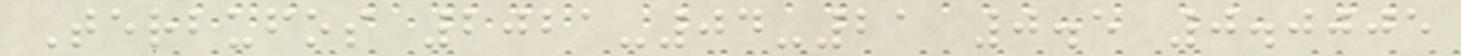Terbufos 2021-04-21 0.5 0.0005
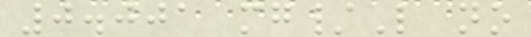0.001 mg/L no
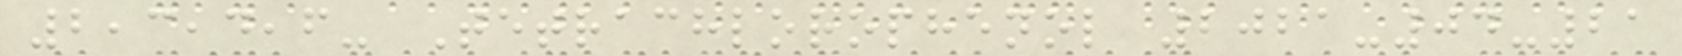2,3,4,6- Tetrachlorophenol 2021-04-21
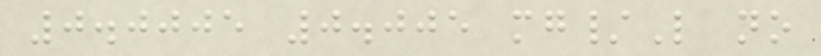0.0005 0.005 mg/L no
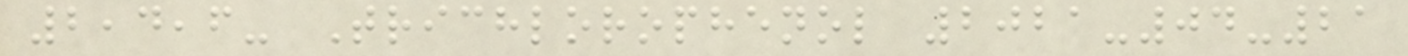2,4,6- Trichlorophenol 2021-04-21
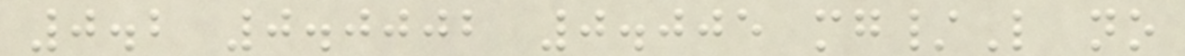0.2 0.0002 0.005 mg/L no
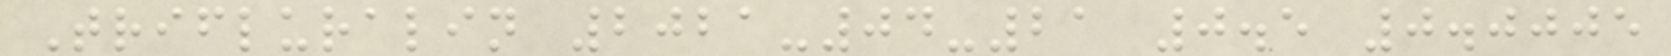Trifluralin 2021-04-21 0.5 0.0005
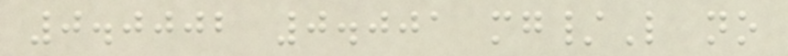0.0002 0.001 mg/L no
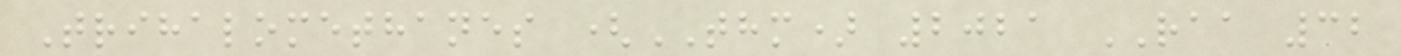Trihalomethanes (THM) 2021 RAA 32
